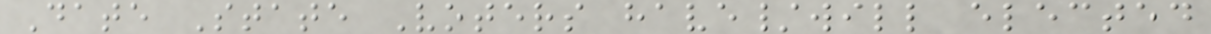Date State Voters have/will elected
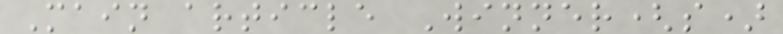Main article Winner(s)
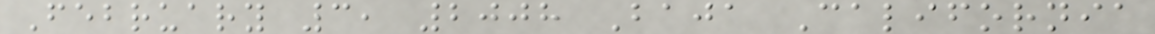February 3, 2008 Baja California
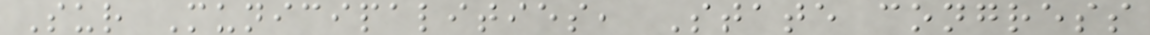Sur Municipalities, State congress
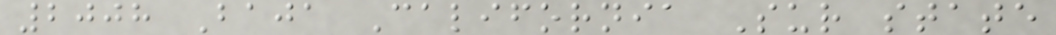2008 Baja California Sur state
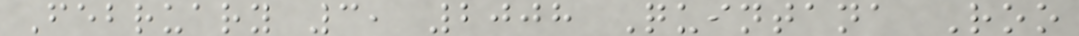February 3, 2008 Quintana Roo
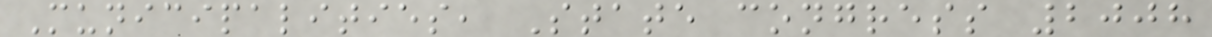Municipalities, State congress 2008
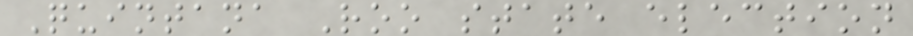Quintana Roo state election
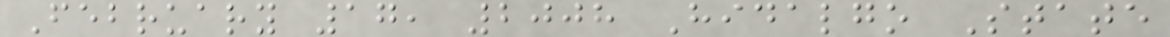February 17, 2008 Hidalgo State
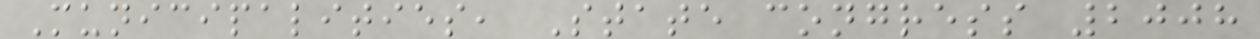Municipalities, State congress 2008
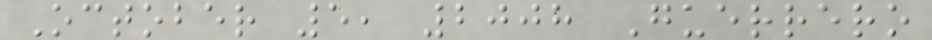October 5, 2008 Guerrero
